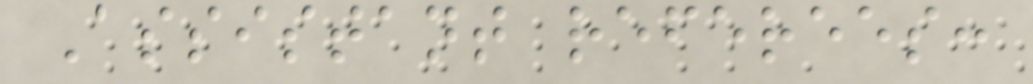Assistant referees:
